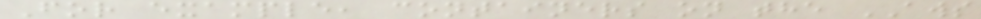For example, containers on the AWS
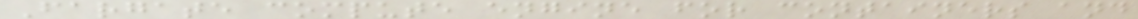Fargate compute engine for containers and
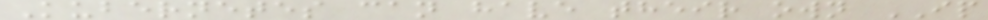Kubernetes can have their own IP
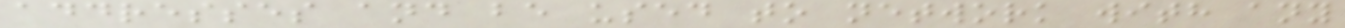addresses and be used to network with any
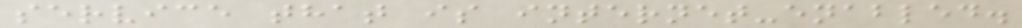service that is internet-enabled.
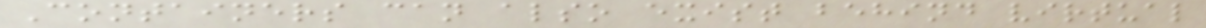Containers can also exist behind virtual
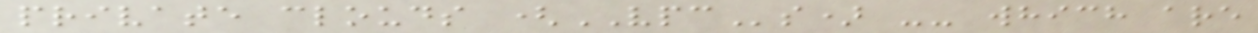private clouds (VPCs) -- which are
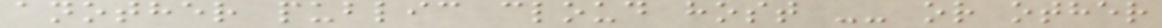another public cloud host -- or other
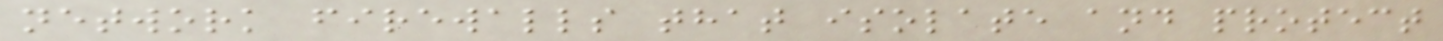network firewalls that isolate and protect
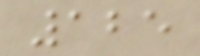125
